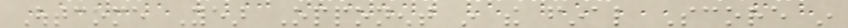Outcome Year Opponent in the final Score in
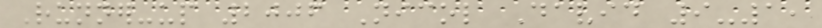Runner-up 2006 Nicol David 9-1,
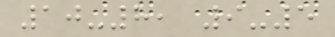10-8, 9-5
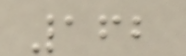162
